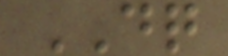DQ
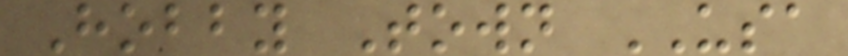Hobby Town USA
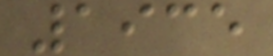1935
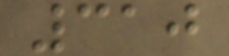310
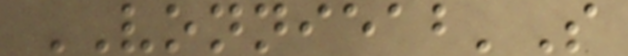VONNIEAB'S
